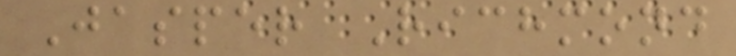Jasper Richmond
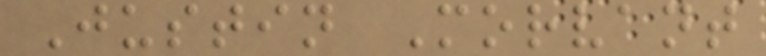Justin Morvant
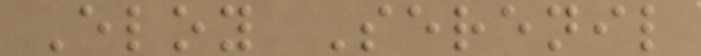Eloy Serenil
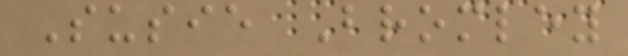Susie Bromley
